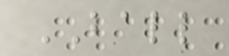BALL
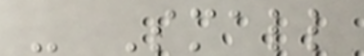- Small
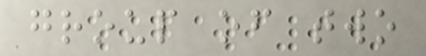group of two
